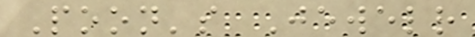Poon's Jewelr
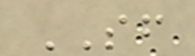SF
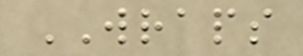WRAPS
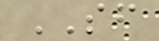SF
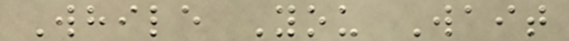While You Wait
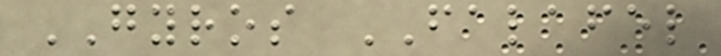GYROS FALAFEL
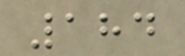184
